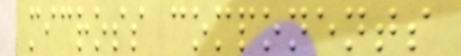micross components
